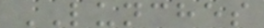LUNCHES
